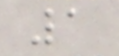1
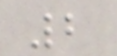2
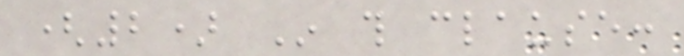(2) In this clause:
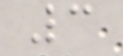3
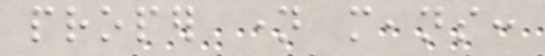proper name means:
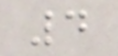4
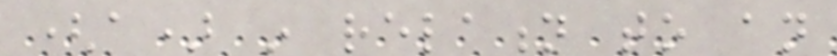(a) in relation to an
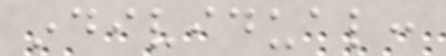individual:
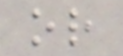or
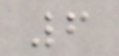6
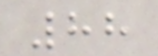88
